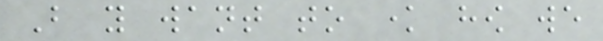But you want to know how we
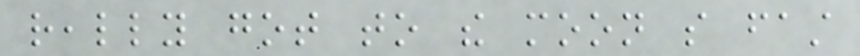really got to the moon so fast
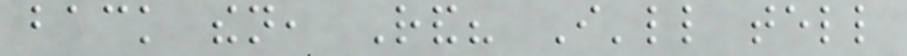back then, Rand? I'll tell
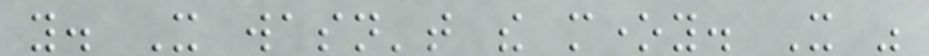you. It wasn't the money. It was
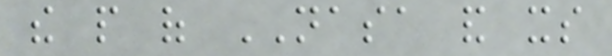the people of NASA and its
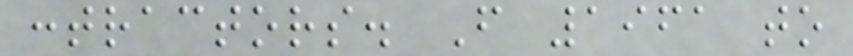contractors. From 1961 to
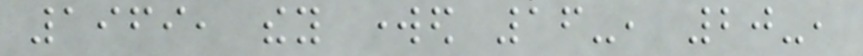1969, they worked 16-, 20-,
